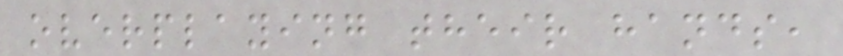overplaying their hands,
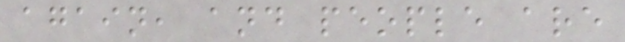again, and people are
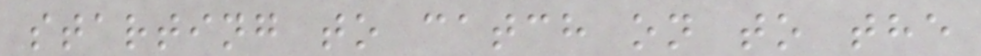starting to catch on to the
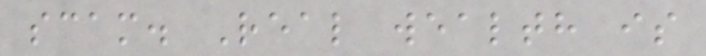scam. Real wealth is
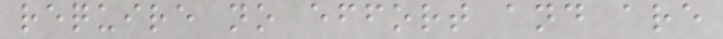require no effort and are
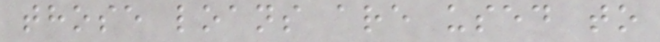those loans are used to
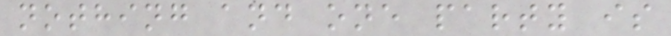nothing and one party is
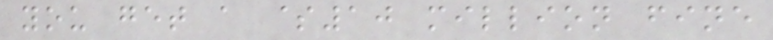you get a $10 million fine
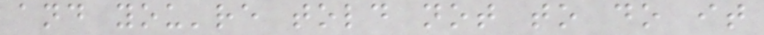and you're told not to do it
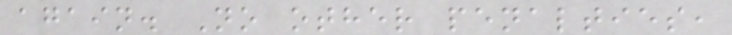again. No other penalties,
